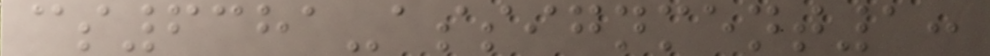cs6381-assignment1:
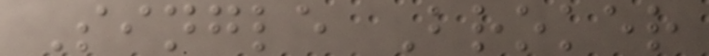Single Broker
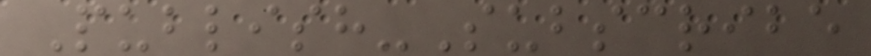Publish-Subscribe
